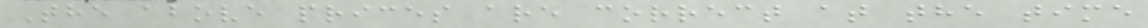The above prices are correct at the time
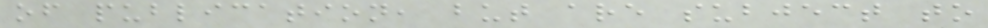of publication, but are subject to
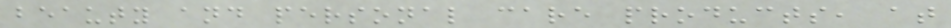beauty and personal care products, at
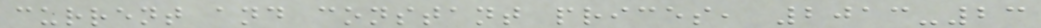current and constant prices, 2013-23
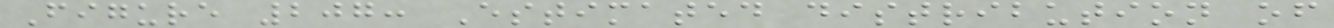Figure 207: Estimated distribution of
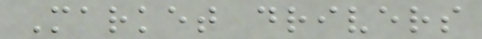Market drivers
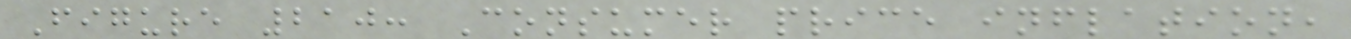Figure 210: Consumer price inflation,
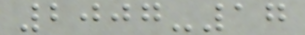2007-17
